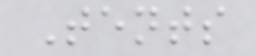Tents
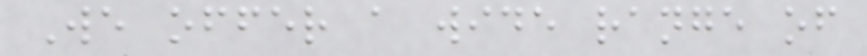We offer a wide range of
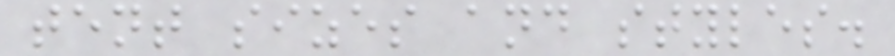tent sizes and styles.
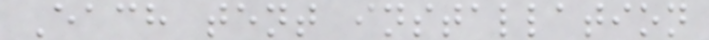Each tent installation
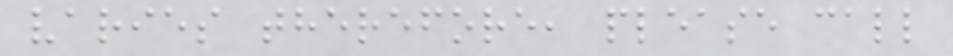varies therefore, please call
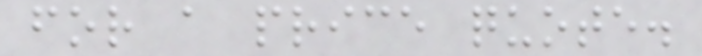for a price quote.
